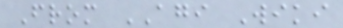From AGI Wiki
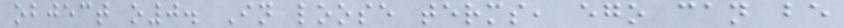object o0. In loose terms, ego can be
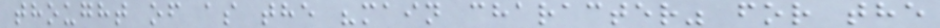thought of as the "main character" for the
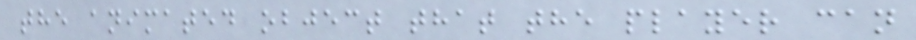the animated object that the player can
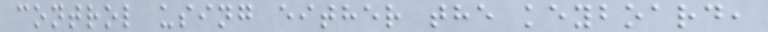control using either the keyboard,
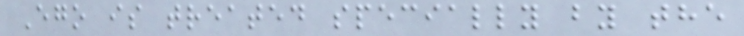Ego is treated specially by the
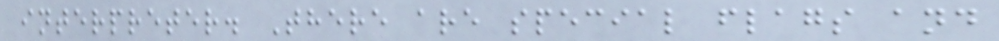interpreter. There are special flags and
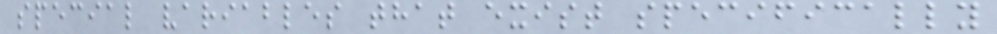special variables that exist specifically
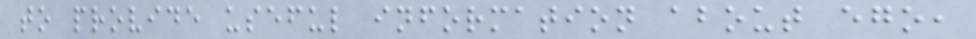to provide useful information about ego,
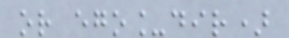or ego_dir)
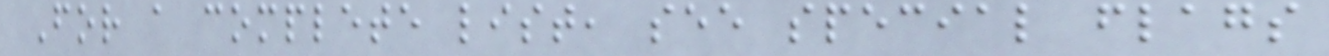For a complete list, see special flags
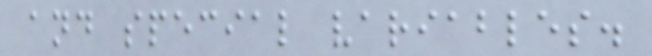and special variables.
